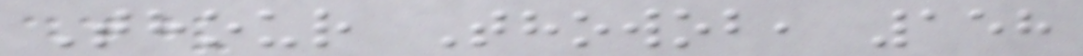Thour Thowob, 158
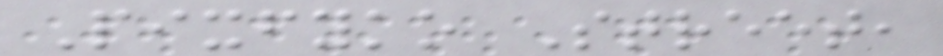Pixfyko Street,
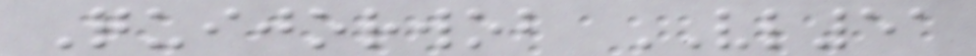Quijorwob VL51
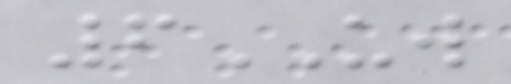6UW
